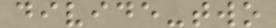divide-two
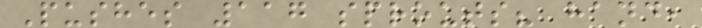Pushes 117 sprouts? hand,
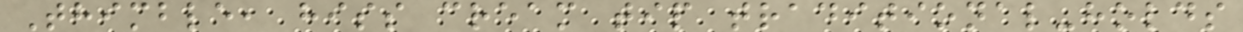Thimble, hiss cream tip traditional-holds
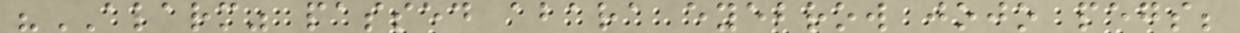"ALARM" passed abara eyebrow jojo pegs;
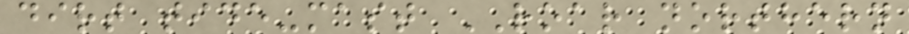dirt tide-mast ROAR northern
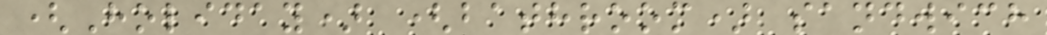(Holiday) (bathroom) sandwich
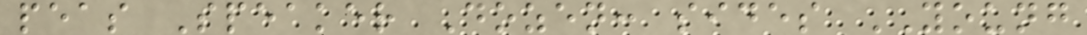peas Speaker Dozen: sides YOUNG
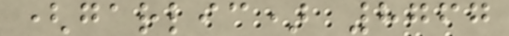(garlic) 8767
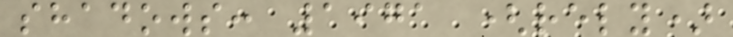shadows: 1971 (rely)
